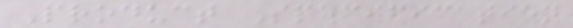Product Specification
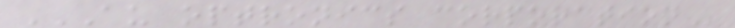AU OPTRONICS CORPORATION
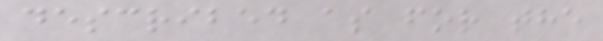described as for the
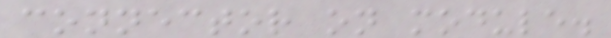connector on module.
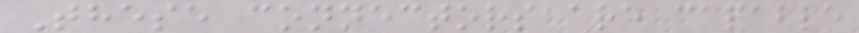These connectors are capable
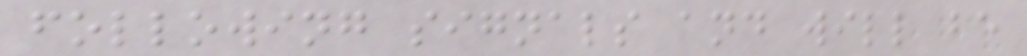following signals and will be
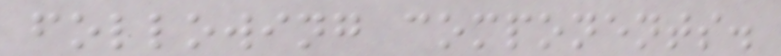following components.
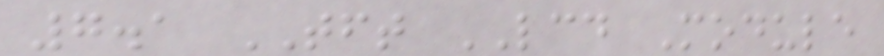7.1 TFT LCD Module
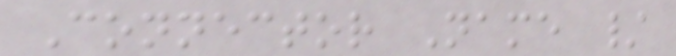Connector Name /
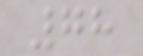78
